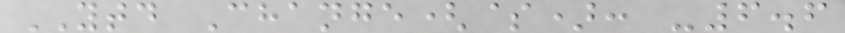YTD Change($): -6.6
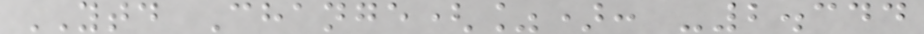YTD Change(%): -2.344
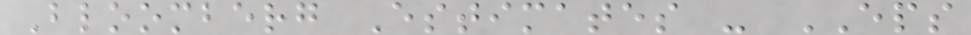Bloomberg Estimates - EPS
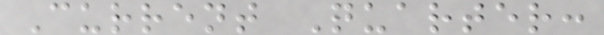Current Quarter:
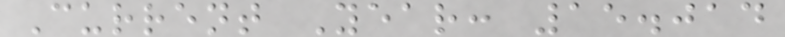Current Year: 15.014
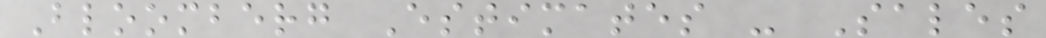Bloomberg Estimates - Sales
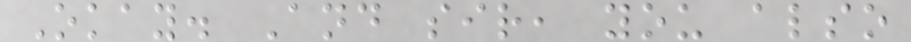Okay. And sir, you also
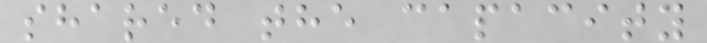shared the capacity
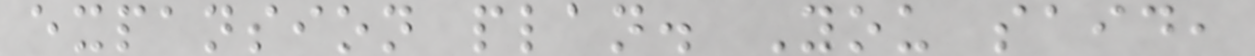expansion plan. You said,
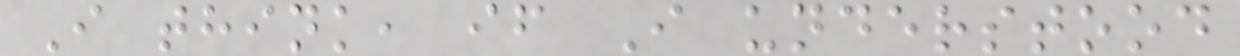I think, if I understood
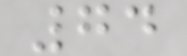74
